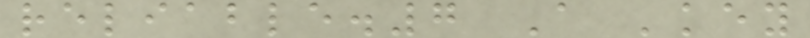reliable.7 A 'key
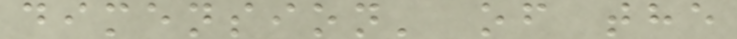dimension' of the
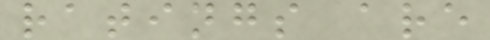ratings are
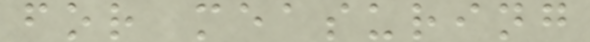for measuring
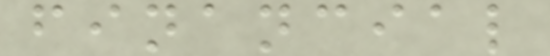financial
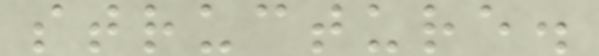structure.
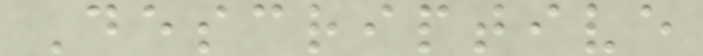Descriptive
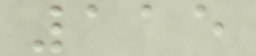115
